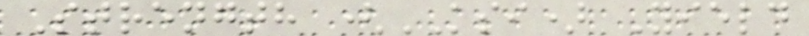Strength (KSI) Yield
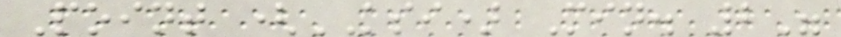Point (KSI) Min. 2"
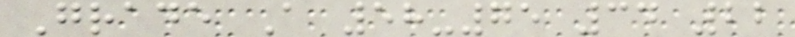Grade A 58-75 34 22
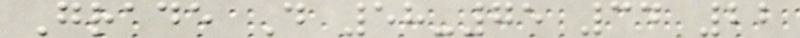Grade D 58-75 34 22
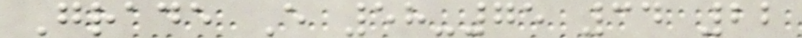Grade E 58-75 34 22
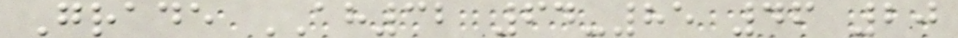Grade AH32 64-85 46 20
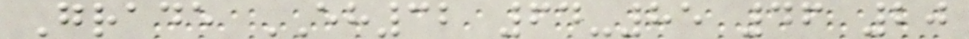Grade EH32 64-85 46 20
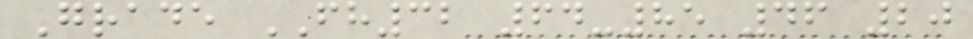Grade FH32 64-85 46 20
